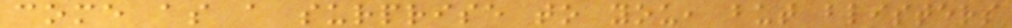come as a surprise to you, but blisters
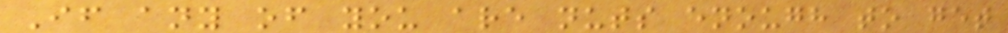If any of you are nuts enough to get
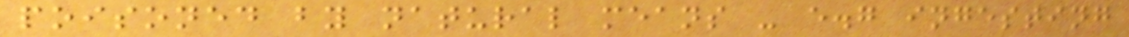poisoned by natural means - e.g ingesting
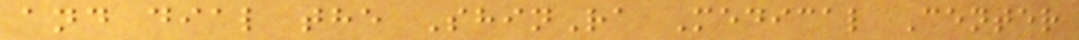and dial the ShinRa Medical Center
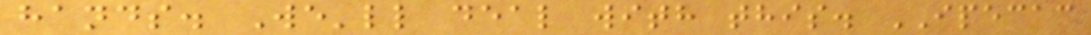hands. We'll deal with this. IPECAC
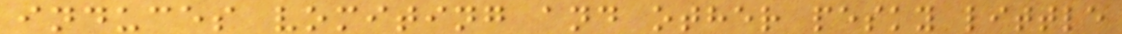induces vomiting and other pesky little
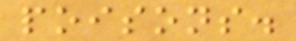poisons.
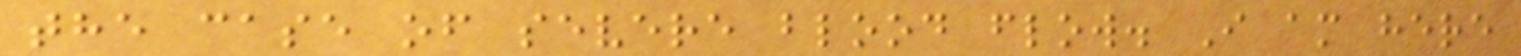the case of severe blood flow. I am here
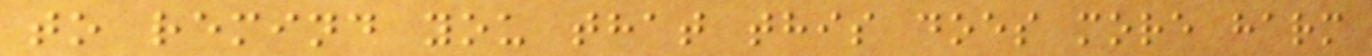to remind you that this does more harm
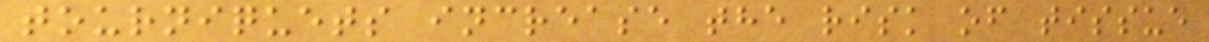tourniquets increase the risk of tissue
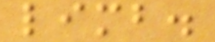limb.
